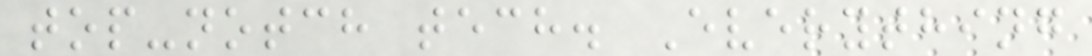top-notch tech. Everything
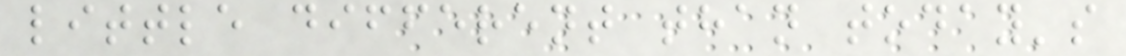little different than today's
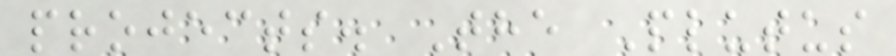projects. The Plutus
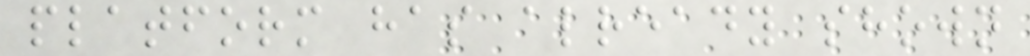platform has already shown
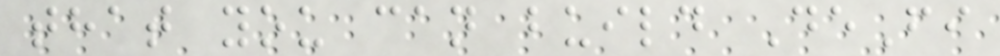that you can build DeFi
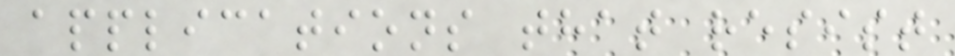applications that resist
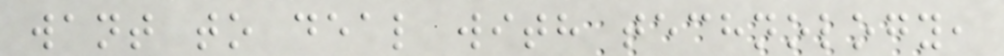want to deal with technology,
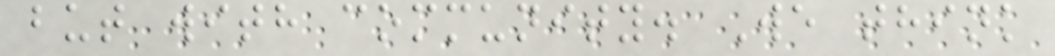but with community. We think
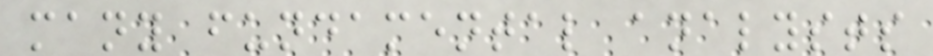many fundamental analysts
